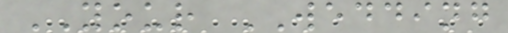YOUR WEDDING
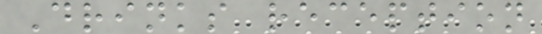Drinks reception
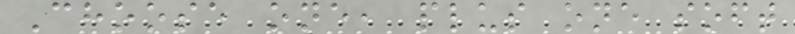Choose one, plus one soft
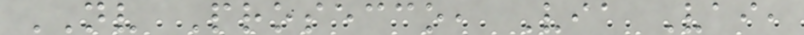NV Prosecco, Via Vai,
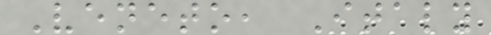Veneto, Italy
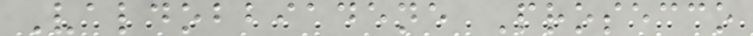Valdobbiadene Prosecco
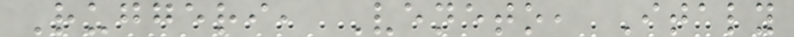Ruggeri, Veneto, Italy
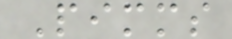Pimms
